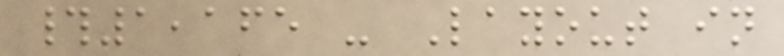#1,165 - Layout in
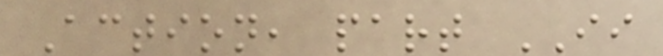Action, part II
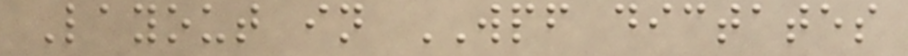Layout in WPF dictates
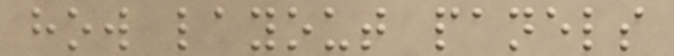how layout panels
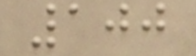100
